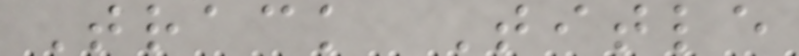Track Title
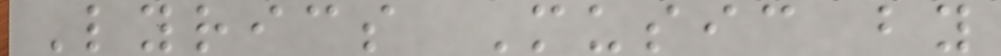Lyrics Music by
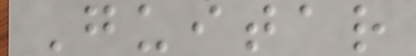Guitar
